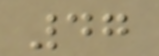47
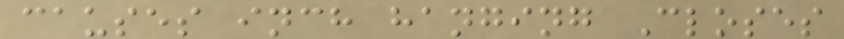causes inch hanging Closes
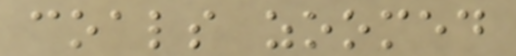coals zoomed
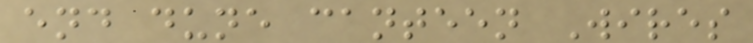end dune canteen Wires
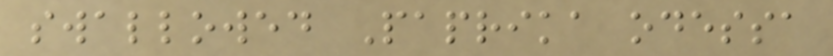swallowed Paprika odessa
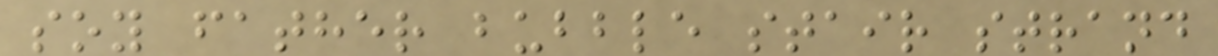soy father bubble stair strand
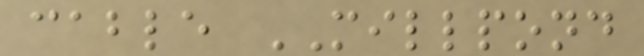cable MILLPOND
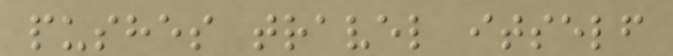pushes travel itself
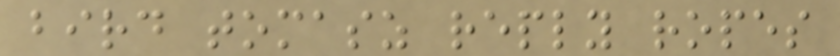bird tomasz reply ropes
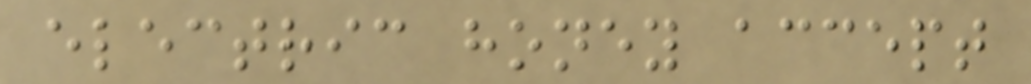electric honey accept
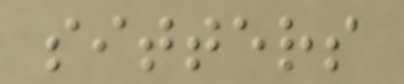sitters
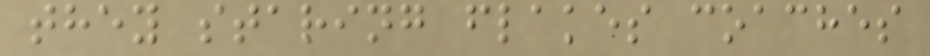they staring flakes coaches
